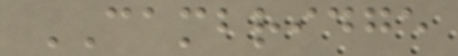CAMBRIDGE
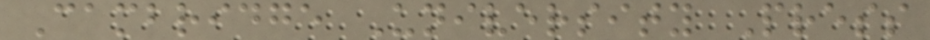Cambridge University Press
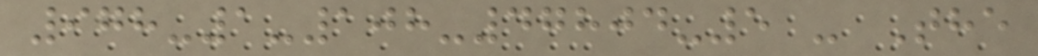978-1-108-47804-5 - The
